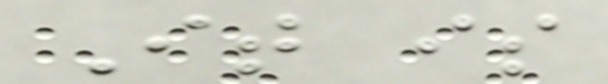It is
